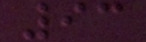93
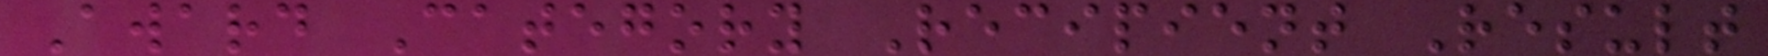Award Category Recipient Result
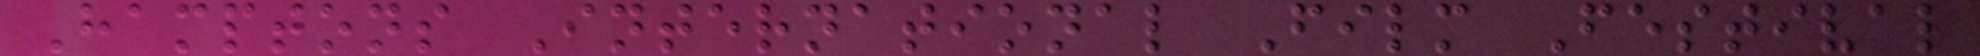Hamptons International Film Festival
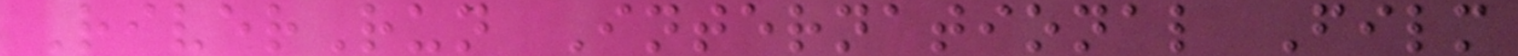RiverRun International Film
